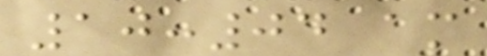10:04 am
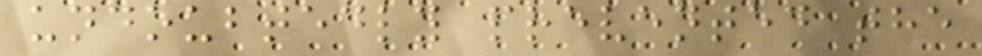undoubtedly prevented the
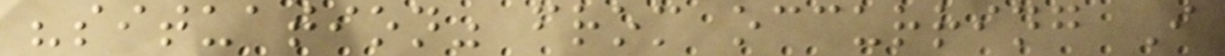"situation" from occurring I
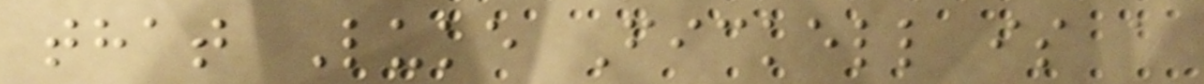that Luke Fickell is a
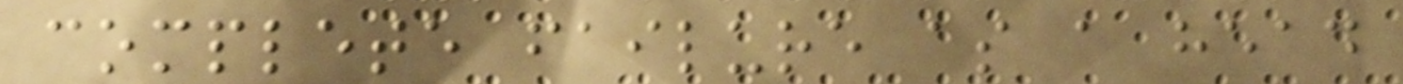complete failure as a head
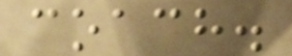coach.
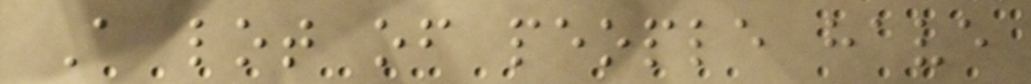A lot of people have
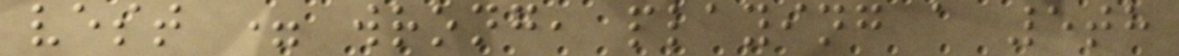vest = wrong, playing a 5th
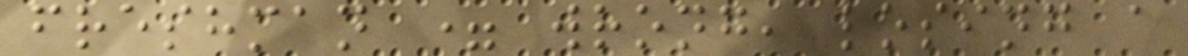freshman = wrong, losing a
